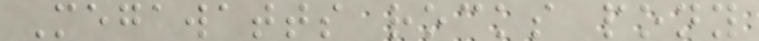Megawatts rocks pony
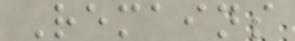Remains
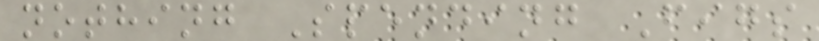nothing Spending Figs
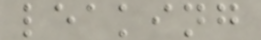leaking
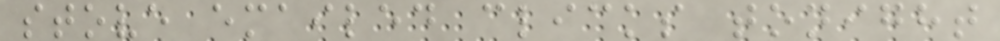stove emailed clicks tonight
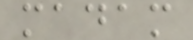madam
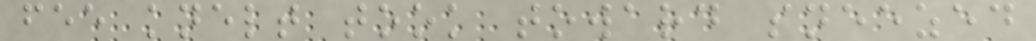fee knelt took toward sneezed
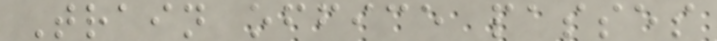Train office passes
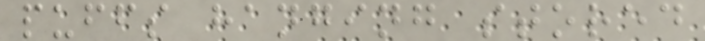puffs hanging stored
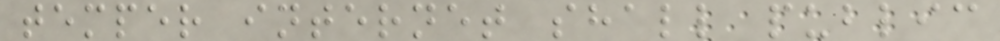temper internet shall public
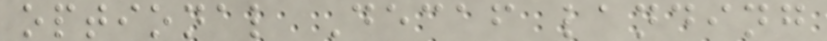optional Decaf landing
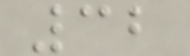32
